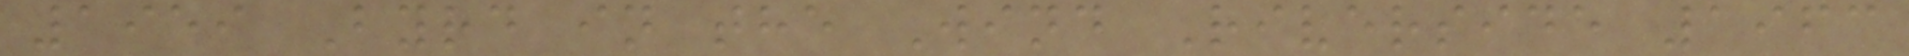1959 Byrd in the Wind Riverside 1963
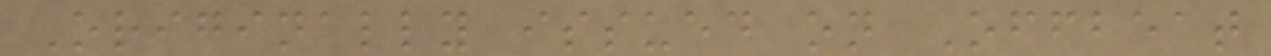Originally issued on Offbeat
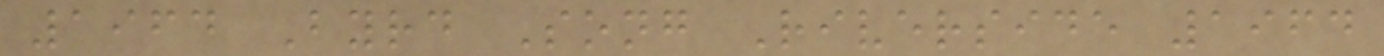1964 Byrd Song Riverside 1964
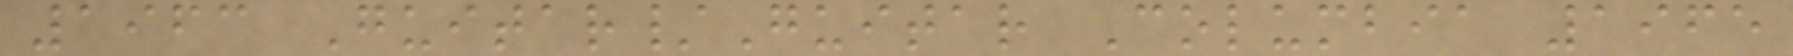1963 Guitar/Guitar Columbia 1965
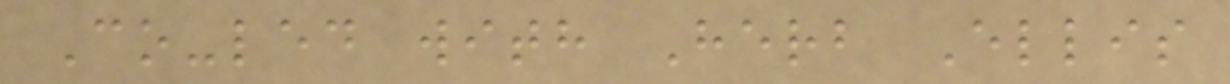Co-led with Herb Ellis
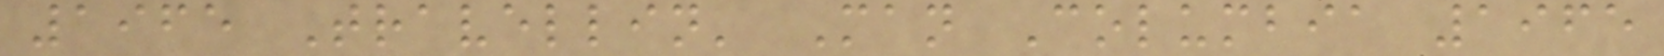1965 Travellin' Man Columbia 1965
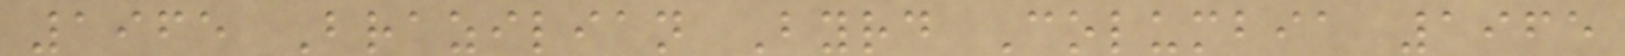1965 Brazilian Byrd Columbia 1965
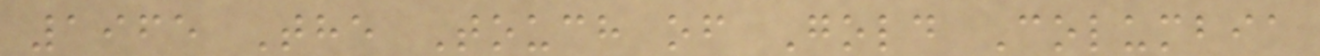1965 The Touch of Gold Columbia
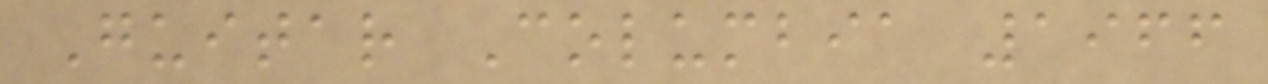Guitar Columbia 1966
